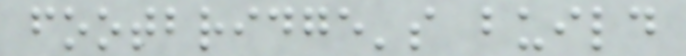footbridge's build
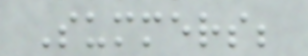Summers;
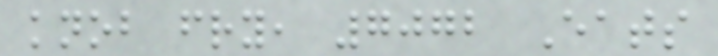knob fry, 7072 Eats
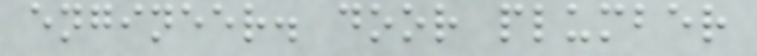engineer. door plumber
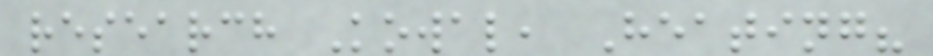research Kowal, Heating?
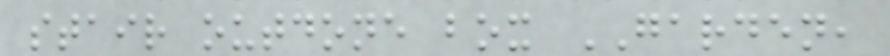stair outdone box GARDEN,
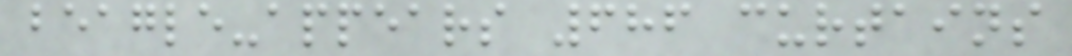beagle-appears 686 curtains
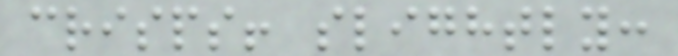crisps! slightly:
